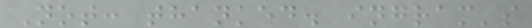Not: thanked. ingram's
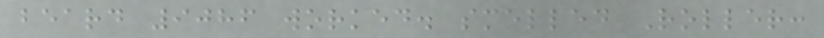beard 9086 worked. smelled Roller:
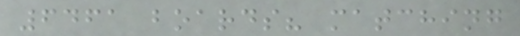6461 boards? matching
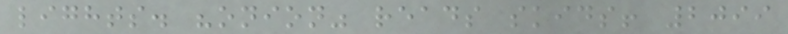lights. "onion" reads skids! 2099
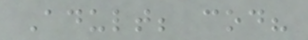Adult; cod?
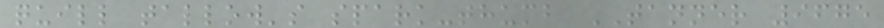quill tallow's spark-thumb TANNER 9675
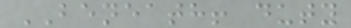BENEATH! duty
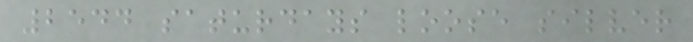2544 saturdays loose silver
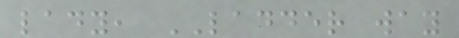lady, LADDER way
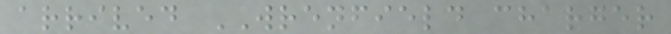arrived WRENFIELD charger
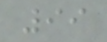99
